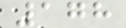178
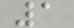1
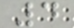4
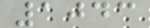1043
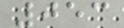053
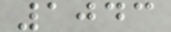1043
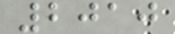2010
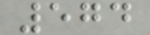574
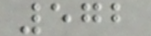572
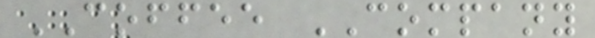COFFEE COMPANY
